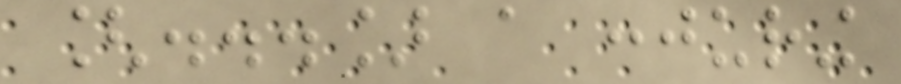[...] a conjuring
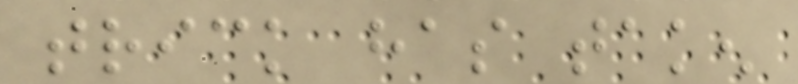trick has taken
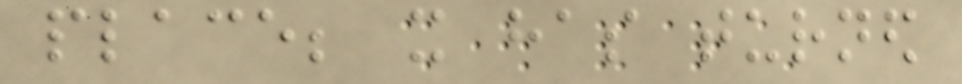place; it has turned
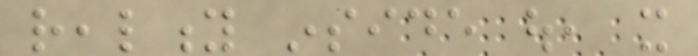reality inside out, it
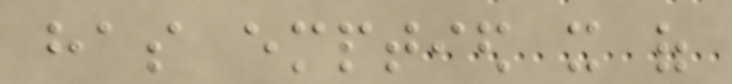has emptied it of
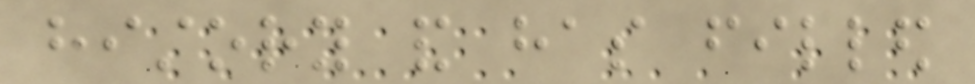history and has filled
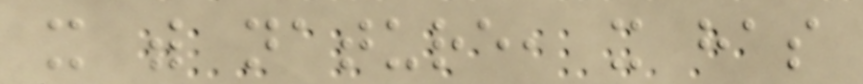it with nature, it has
